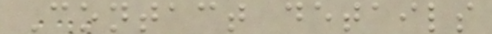Contact details
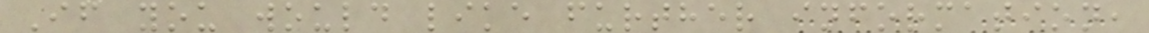If you would like further information,
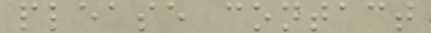please contact
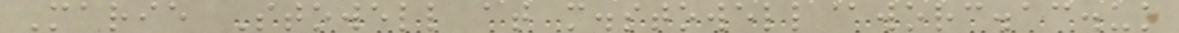Marie Stowell at m.stowell@worc.ac.uk
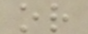or
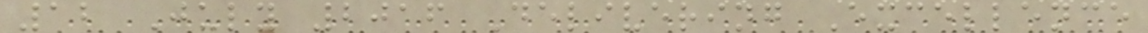12 July 2016 Delivering Excellence
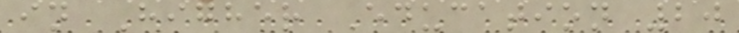in Higher Education 20
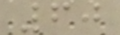60
